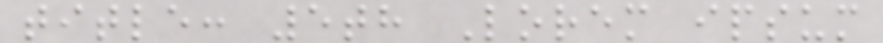title: 5th Lorem ipsum
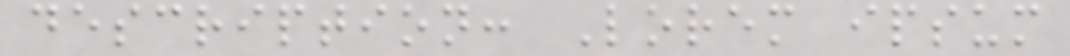description: Lorem ipsum
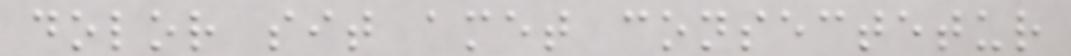dolor sit amet consectetur
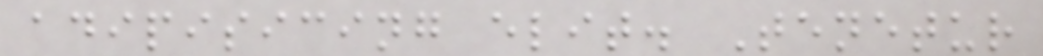adipisicing elit. Tenetur
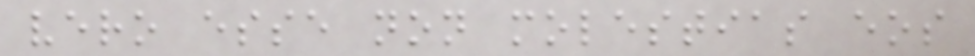vero esse non molestias eos
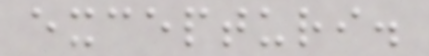excepturi.
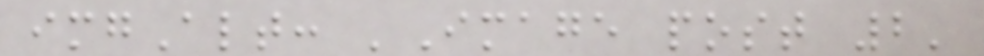imgAlt: 'Image post 2'
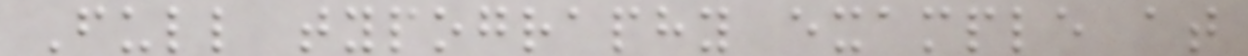Full typography example at
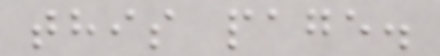this page.
